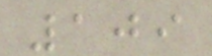109
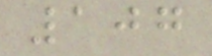107
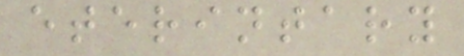eterintary
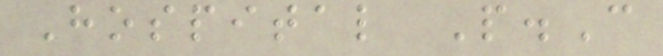Hospital P.C
